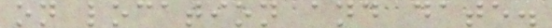on location and date.
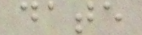date
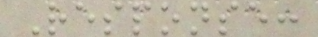Response:
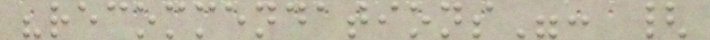"recommendations": {
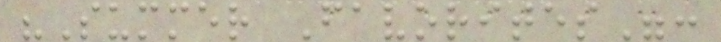"Summer Favorites":
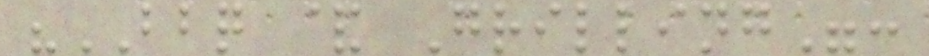"BBQ & Grilling":
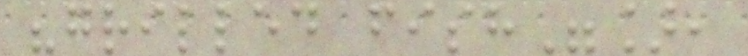"grilled fish"],
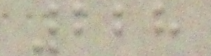228
